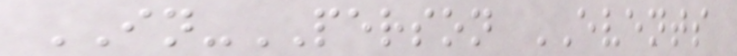IN-PERSON EVENTS
